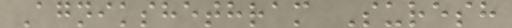Agnikshethram Suresh
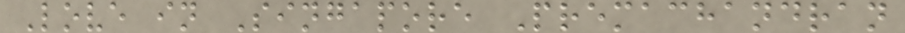Love in Singapore Premachandran
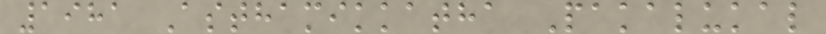1981 Asthamikkatha Pakalukal
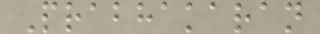Prabhakaran
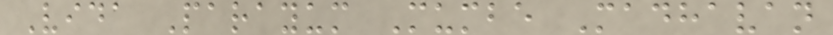Vida Parayum Mumbe Madhavan
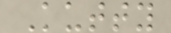Kutty
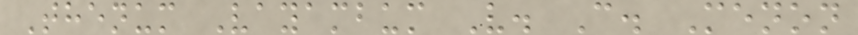Thenum Vayambum V. C. Menon
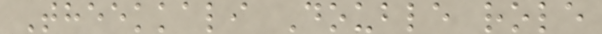Theekkali Double role
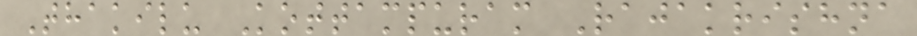Thakilu Kottampuram Rajakrishna
